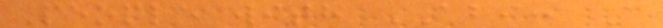People with ABI: A
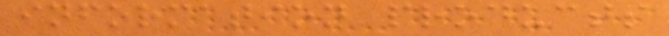information products
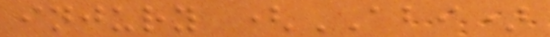injury (ABI)
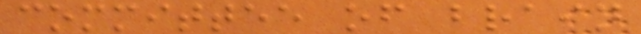committee of brain
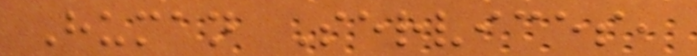Human Services,
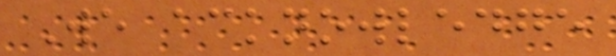We acknowledge
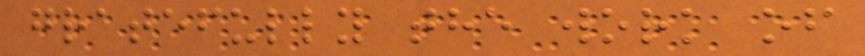gratefully the work of
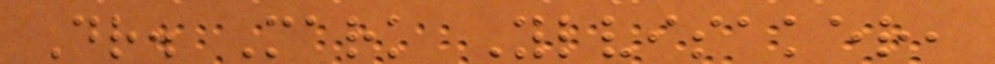Dr. Mark Ylvisaker,
